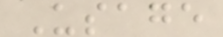Usage
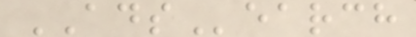ADSearch
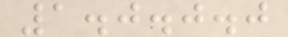1.0.0.0
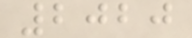2020
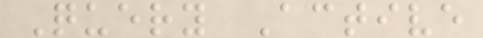Query Active
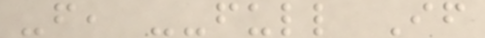-f, --full If
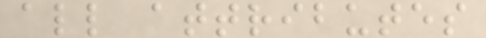all attributes
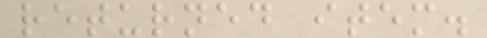returned item.
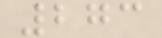273
